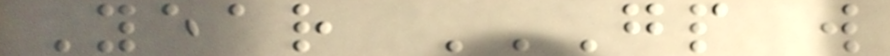Year GP W
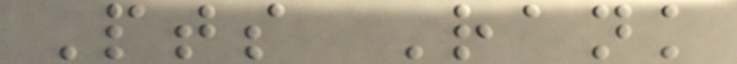Pts Rank
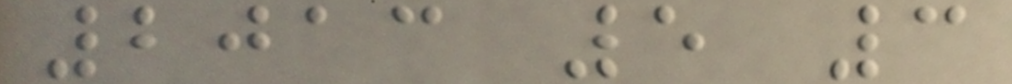2013 5 3
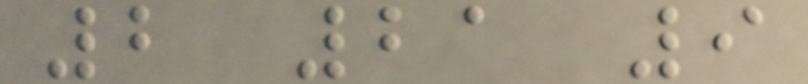2 21 9
